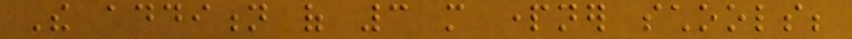The addition of 3 more partner schools;
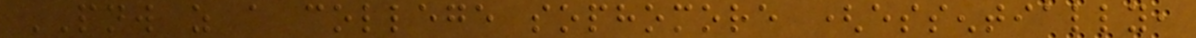PNW as a college sophomore (essentially,
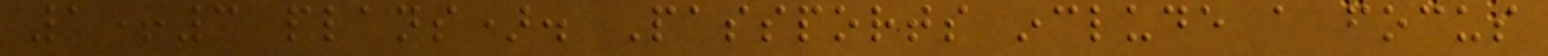1+3 plans). Passports include a focus
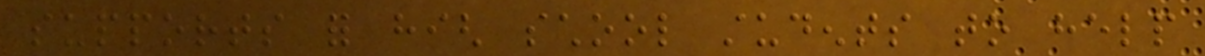supports for high school students to help
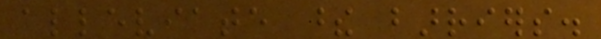alleviate these barriers.
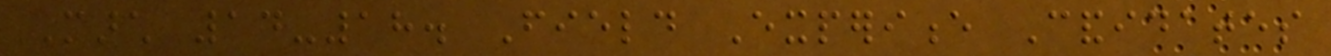March 14-18. Field Experience Candidates
